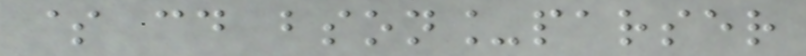$ cd bson_parser
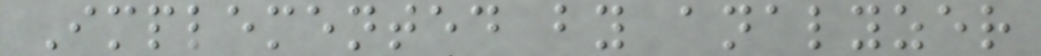Implemented by analyzer
